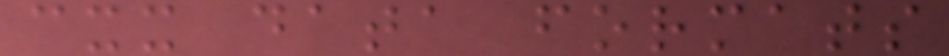cxx data formats
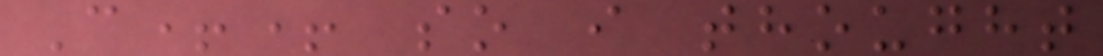C++ so i thought
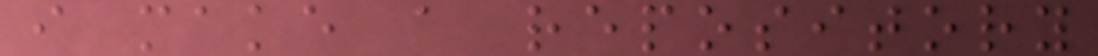i make a repository
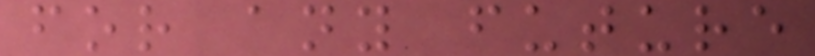for any future
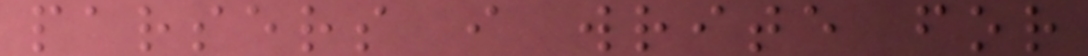parsers i write for
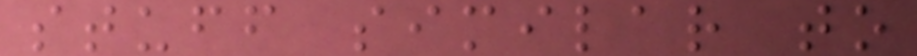stuff similar to
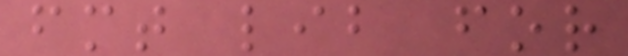fmt lib for
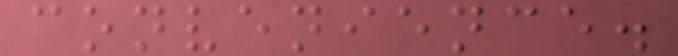convenience.
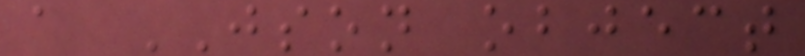a JSON object
